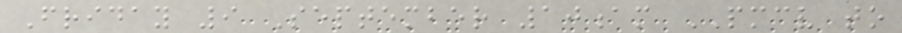Friday 9 September 10am PMCV to
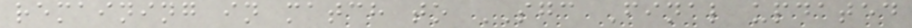remaining in match to SGC Final updated
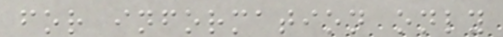for information only
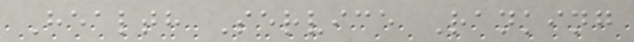Health Service Ranking
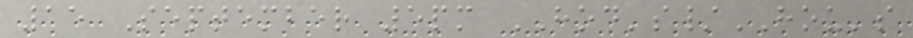15 September 5pm HOD's/HOU's
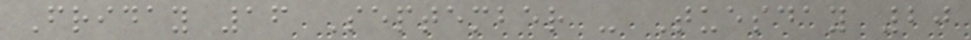Friday 16 September - Tuesday 20
